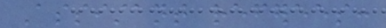Assistant referees:
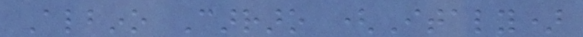Albino Carraro (Italy)
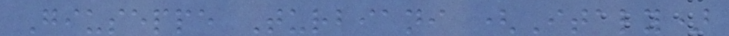Giuseppe Turbiani (Italy)
